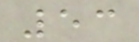53
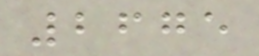2675
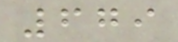679
